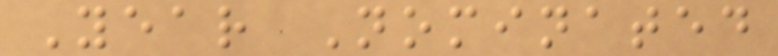Year Nominated
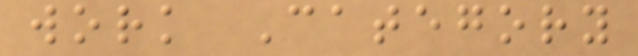work Category
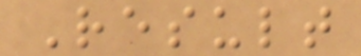Result
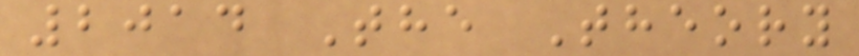2014 The Theory
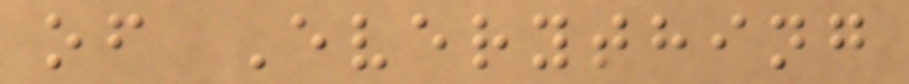of Everything
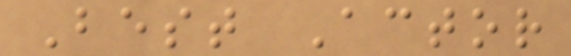Best Actor
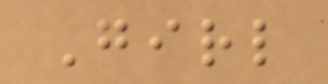Girl
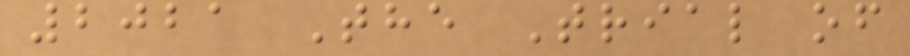2021 The Trial of
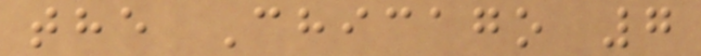the Chicago 7
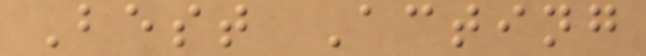Best Acting
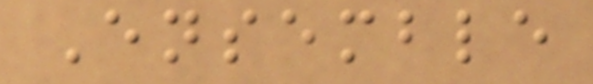Ensemble
